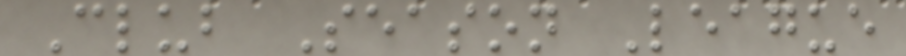Club Season League
